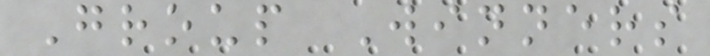Group Winners
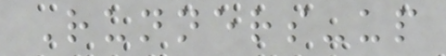Runners-up
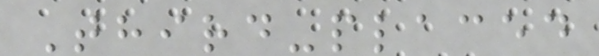Third-placed
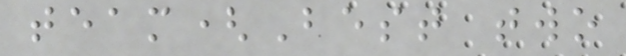team(Best two
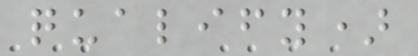qualify)
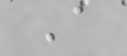A
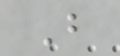B
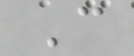C
